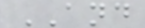AND
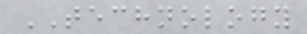TECHNOLOGY
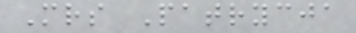Mrs Patrycja
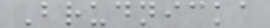Brudnicka
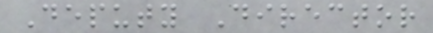Deputy Director
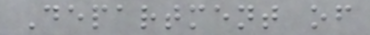Department of
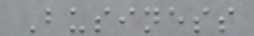Business
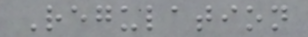Regulation
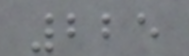225
